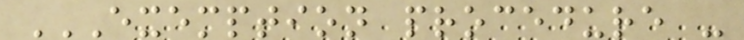EXEMPTION PROCEDURE -
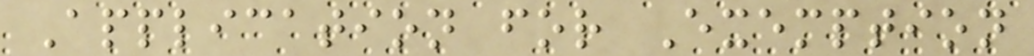Application for Exemption
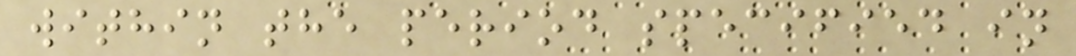within the period specified in
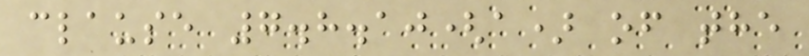clause 7.8.10(a) of the
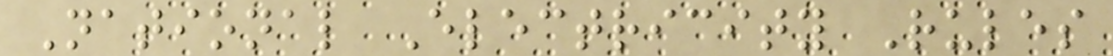National Electricity Rules
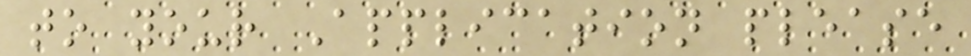to your Application please
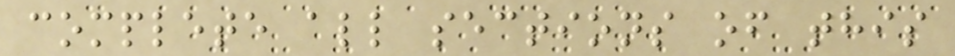complete all sections of this
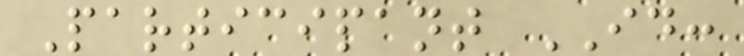Participant ID:
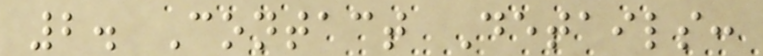2. Contact Details:
